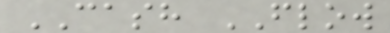CASH FLOW
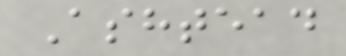Ashtead
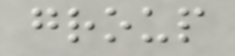group
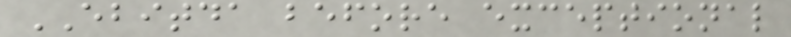EBITDA before exceptional
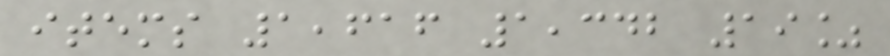items 1,616 1,342 19%
